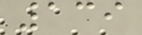139
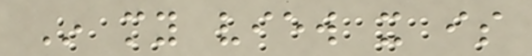In my view it is
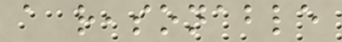a reasonable
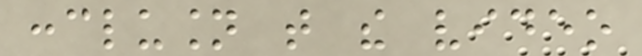conclusion that the video
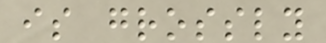is grossly
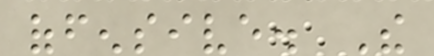offensive. The
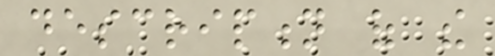description of the
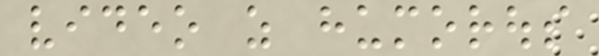video as humorous
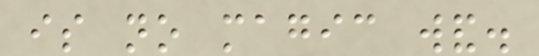is no magic wand.
